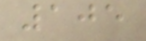105
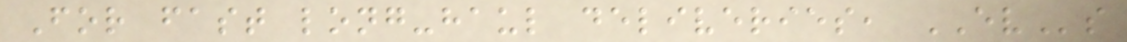For fast long-haul deliveries, EVs
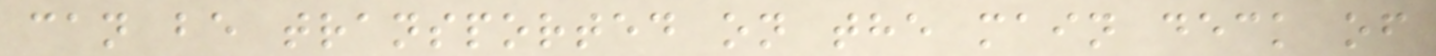can be transported on the main deck of
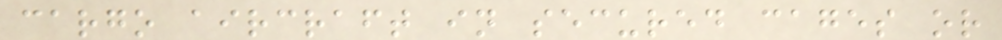cargo aircraft in secured cages or
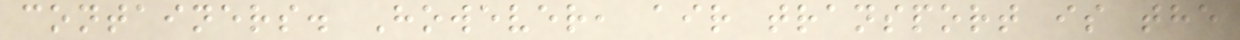containers. However, air transport is the
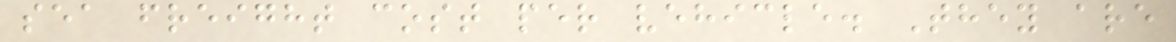sea freight cost per vehicle. They are
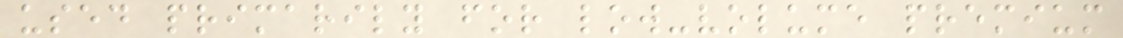used primarily for low-volume premium
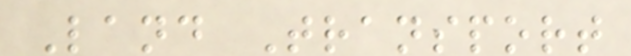Land Transport
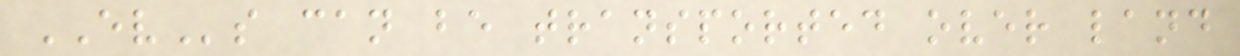EVs can be transported over land
